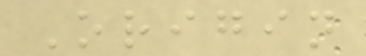Origin
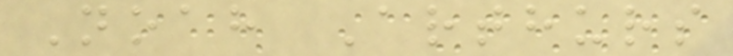Noah Arthurs
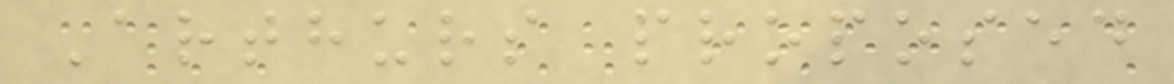Arthurs proposed
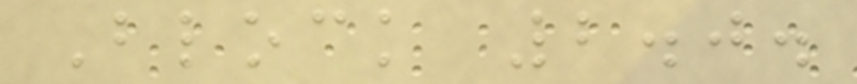Block 2.0.
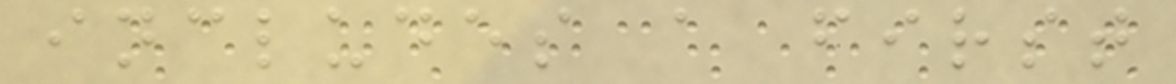includes a first
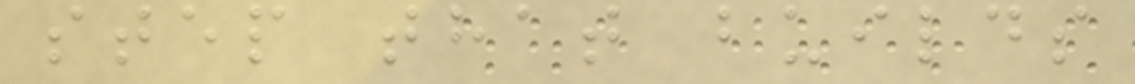step that builds
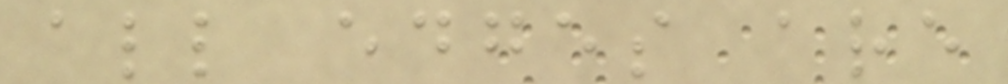all edges are
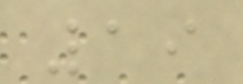19
